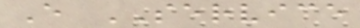E SERVICE
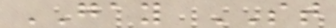GAY ST
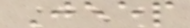Jeep
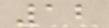12
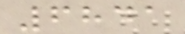6841
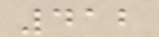412
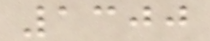1300
